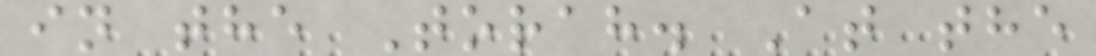in the Torah. At the
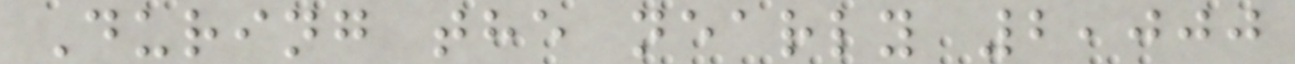During the nearly 2,000
